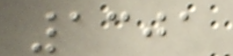1301
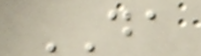DA
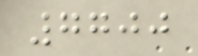7700
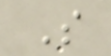S
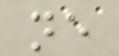ne
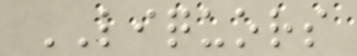LIQUORS
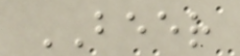BEER
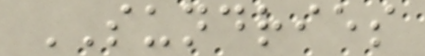SUNDRIES
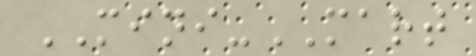MINI-MART
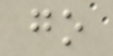go
